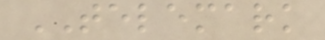TELEMARK
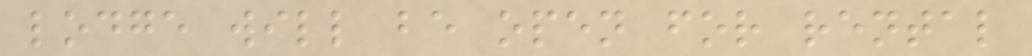lodge will be open for rental
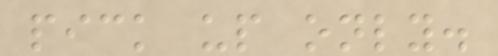pick up only.
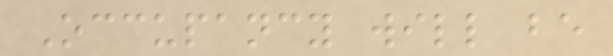Occupancy will be
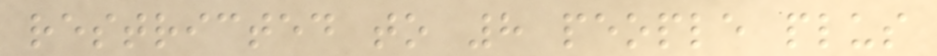restricted to 8 people plus
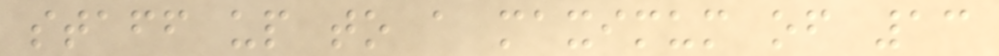staff up to a maximum of 13
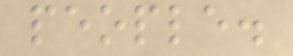people.
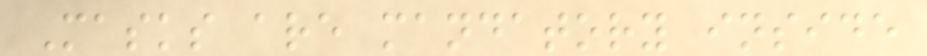Masks are mandatory inside
